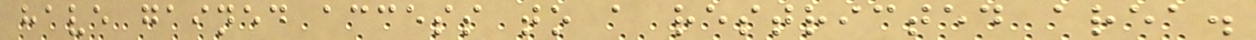have gained access to a restricted area.
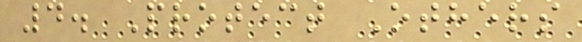4. Protect Others
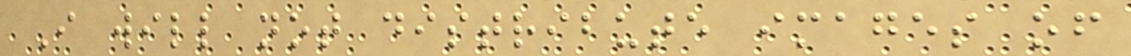I will not distribute images of
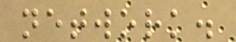network.
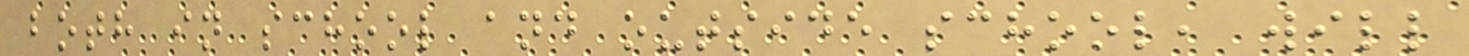both in school and outside school, will
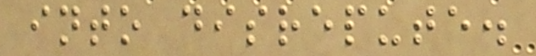into disrepute.
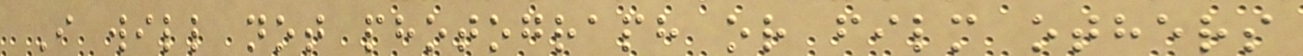I will not photograph or film others
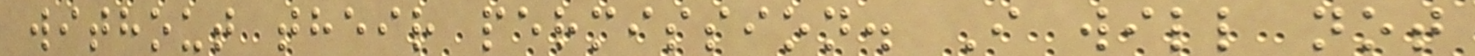without their permission. I will not
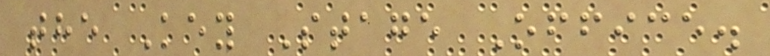the Key Stage Office.
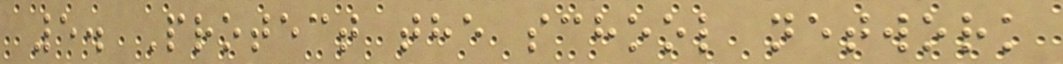5. Protect the school network
